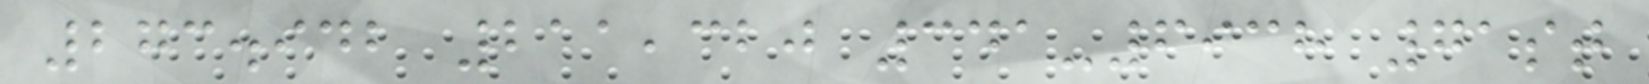273.942 211,320 341-6938 71st
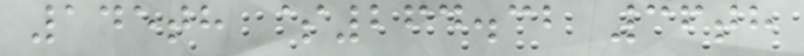145th $264.32 36th
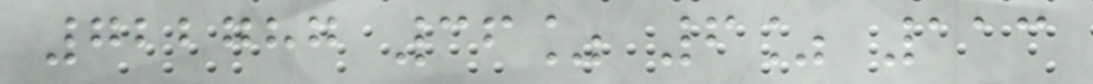722787 36% 6% 113
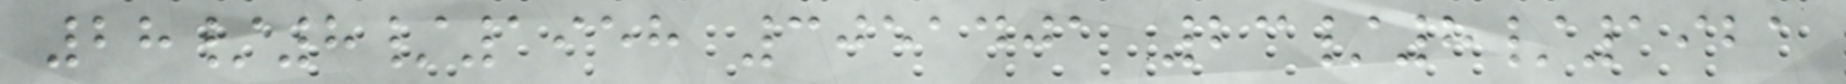28/8/1958 3051401 23/8/1921
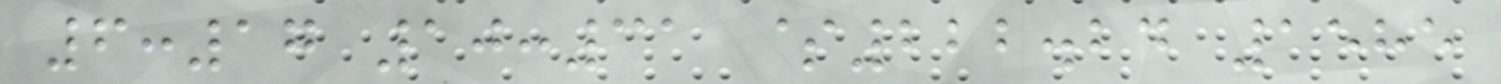6:17 10:31 $222.24 1585
